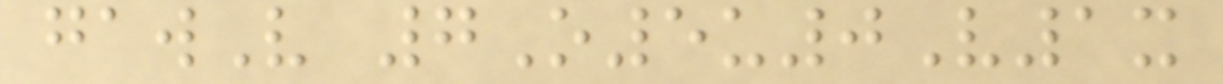gawV 7O5u0V1x
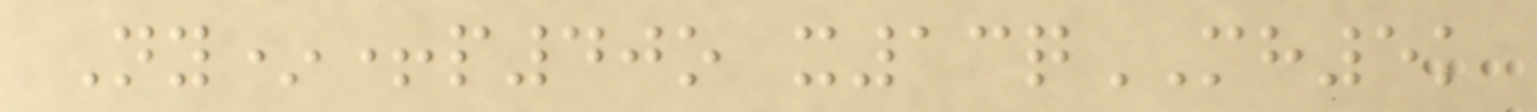Ny*+p40o x13qMH5k
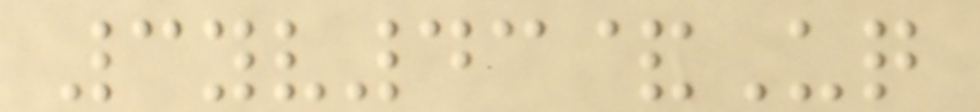3yv43&Uq
